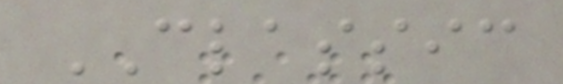CLASSIC
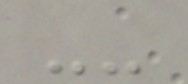--
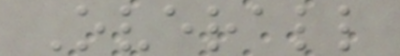Overall
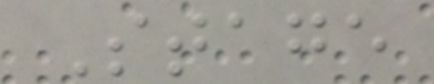Stage
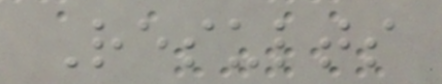Results
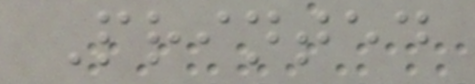Printed
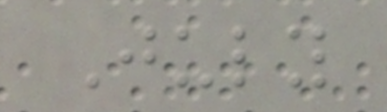July
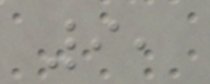9,
